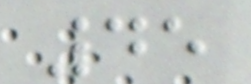45
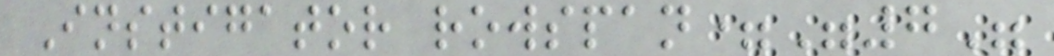Instigator rowspan="7"
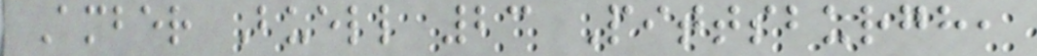Amber Buell 23 Pittsburgh,
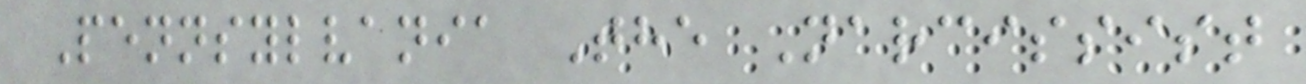Pennsylvania The Narcissist
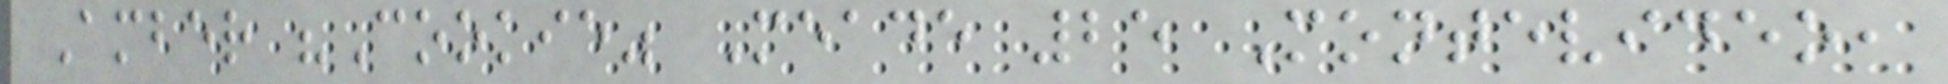Amber "Cookie" Meade 25 Montevideo,
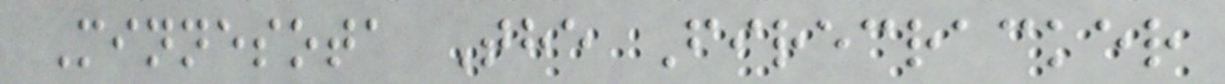Minnesota The Firecracker
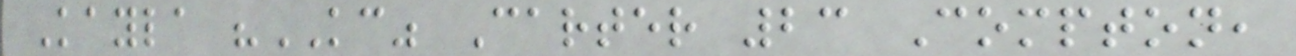Kayla "KC" Carter 23 Compton,
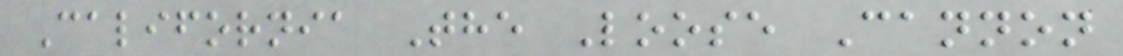California The Loose Cannon
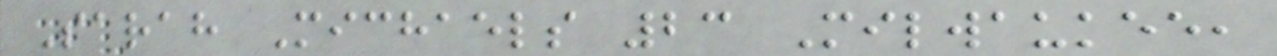Sarah Michaels 23 Milwaukee,
